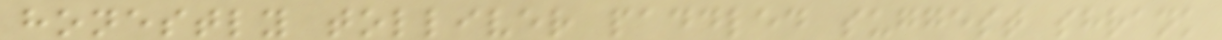honestly tolliver paddled suggest shrank
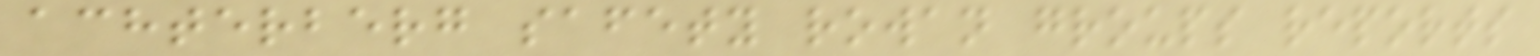achterberg safety rowan groups reports
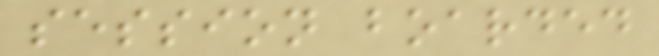session boarded
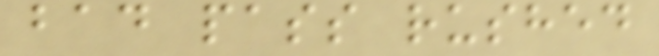bad pass rushed
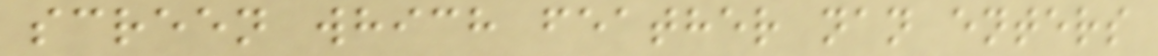screen which feather nan enters
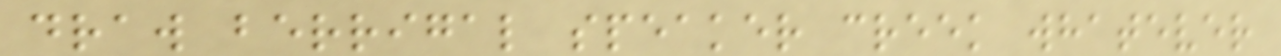draw berrigal speaker creek whatever
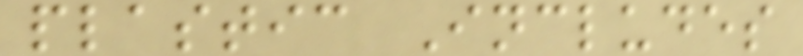plastic Includes
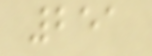251
